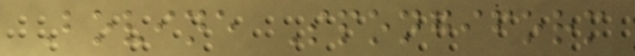Bovine Spongiform
